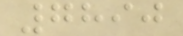7890
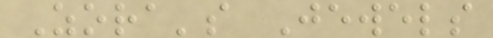Zora's Jewels
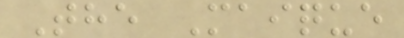The Maique
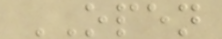OPEN
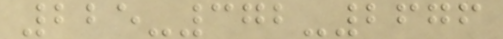225-372-2676
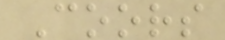Coors
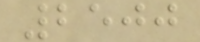2500
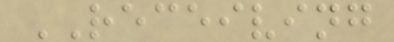RECEIVING
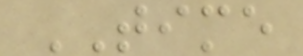TIME
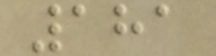181
